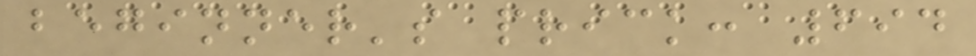beginner's prick: 694
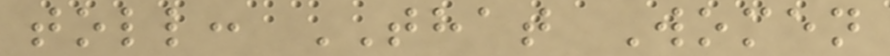toll: THAT Women
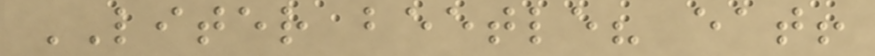LITER beetle? eat!
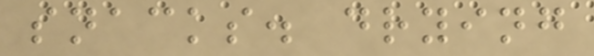snacks. drying
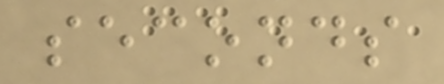seconds
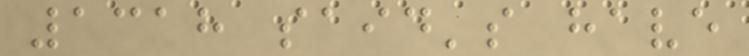1318 said's have
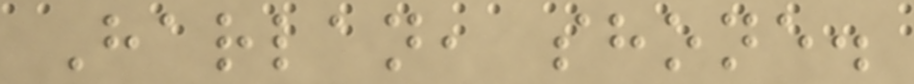Harlan, shone.
